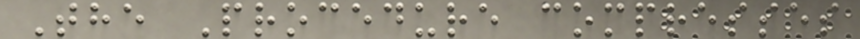The Procedure compresses
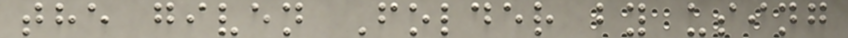the given Folder by using
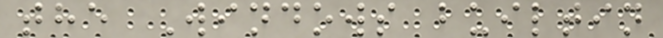the Windows builtin
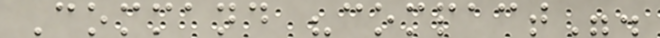Command "compact".
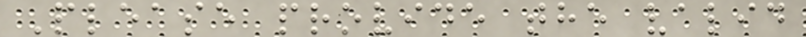Please provide the valid
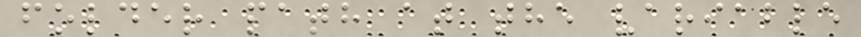folder path at the variable
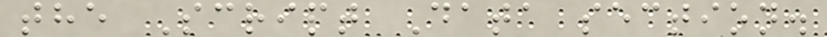the Script Data section.
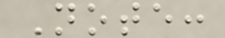Note:
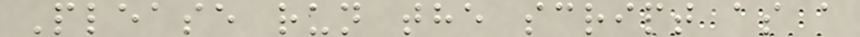Please run the script as a
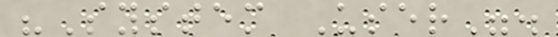"System User".
